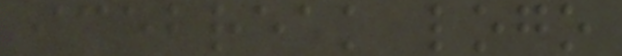icebreak logo
